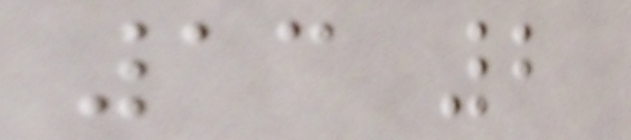13 2
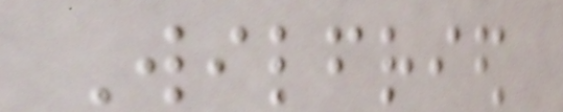Wilfried
